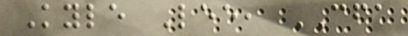Kyle Lee, CFA
